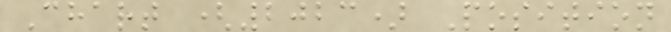Chart (2023) Position
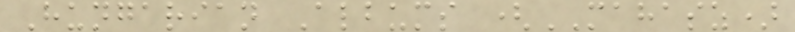Hungarian Albums (MAHASZ)
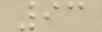93
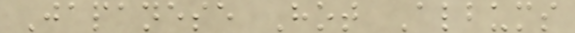Japanese Hot Albums
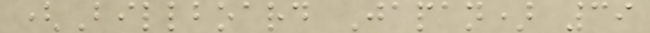(Billboard Japan) 39
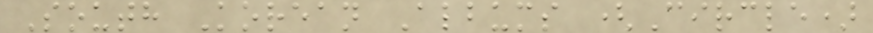South Korean Albums (Circle)
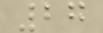27
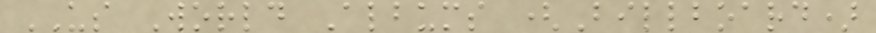US World Albums (Billboard)
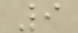9
